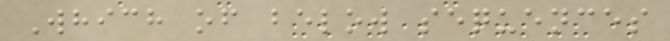Which of below sequences
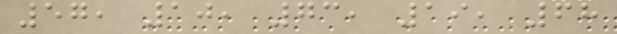57, 10, 73, 19, 68
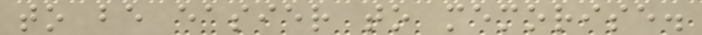to be easier to memorise.
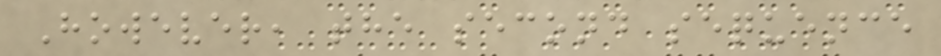However, the second sequence
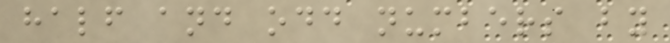half and odd numbers by
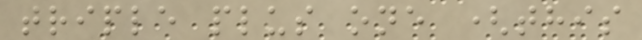triple plus one (this
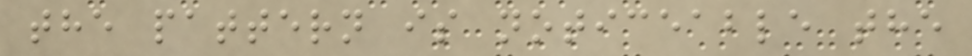the pattern is noticeable the
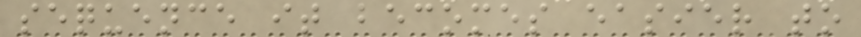sequence it becomes easier to
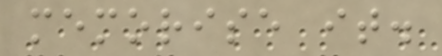memorise it.
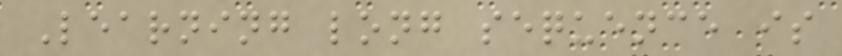Learning long sequence is
